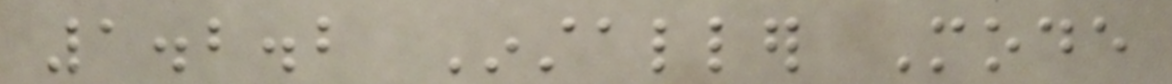1.2.2 Installer Mode
